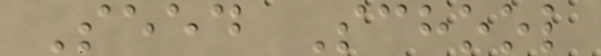Seed School
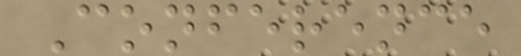Conference
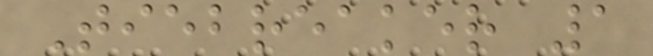Tiebreaker 1
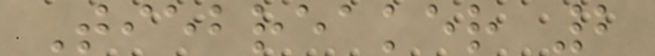Tiebreaker 2
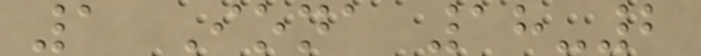1 Iona 18-2
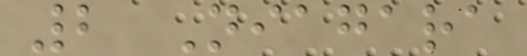2 Niagara
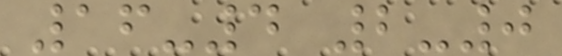16-4 2-0
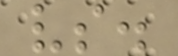vs.
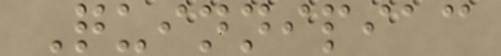Quinnipiac
